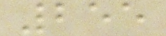255
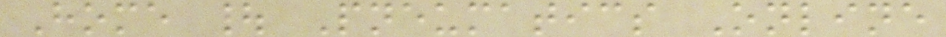Home | Pneumatics Online
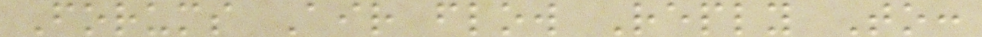Forums Air flow Reply To:
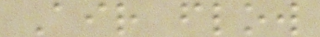Air flow
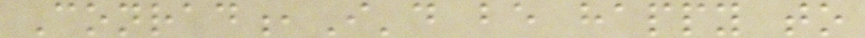Conrad,I'd be happy to
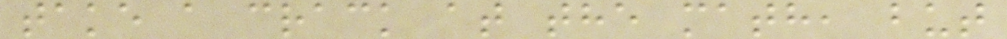take a crack at the math, but
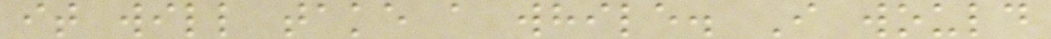it will take a while. I would
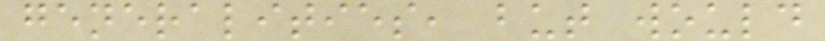generalities, but would
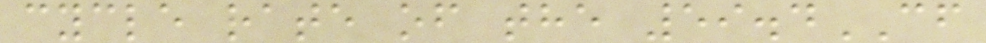cycle rate of the 59.4CF
